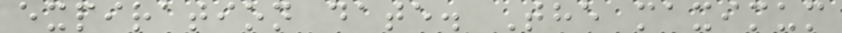expiration date. The maximum
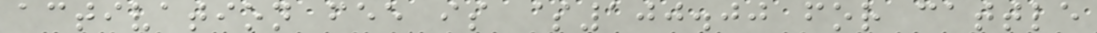activation fee is $100.00 for cattle
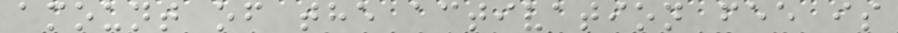amount of the activation fee is
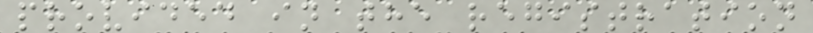provided in the registration
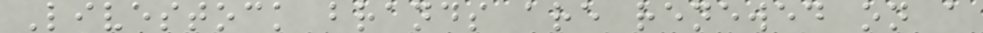Livestock brands are renewed on a
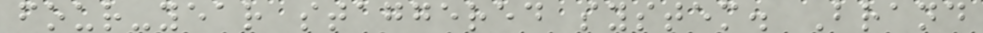four-year staggered system. Brand
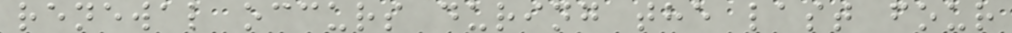renewal occurs during the last four
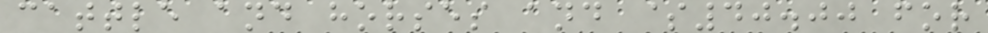cattle and horses and $40.00 for
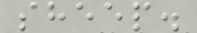sheep.
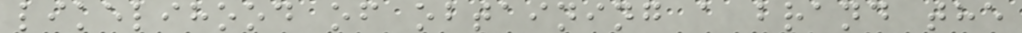likelihood of obtaining a brand the
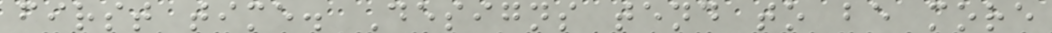first time. Designs tend to be more
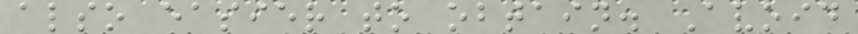also easier to obtain. Avoid
